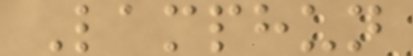Lamphun
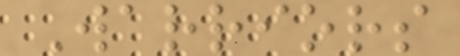Warriors
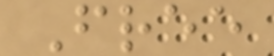Free
